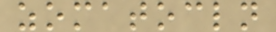zomatocln
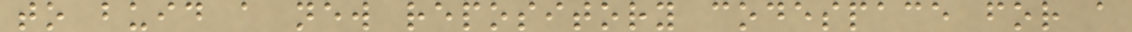to buid a new repository codespace for a
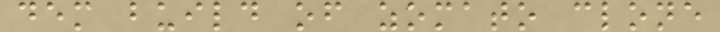dem build of zomato clone
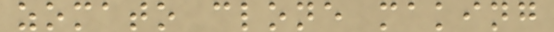zomato clone making
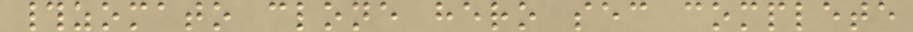#zomato clone hero sec complete
